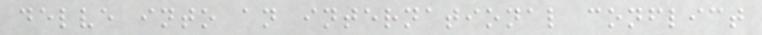delve into an international conflict
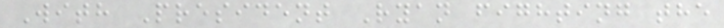With President Ryan fighting the
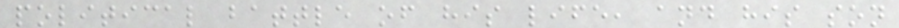political battle of his life, and his son
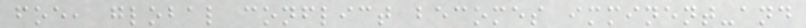foe, global conflict becomes imminent-and
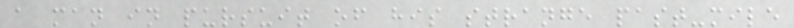a man in pursuit of his strange past-mile
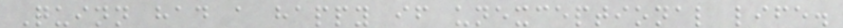Quinn had a happy if unexceptional life.
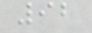92
